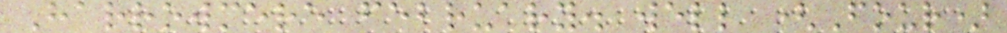Harrowmere february. well (Four)
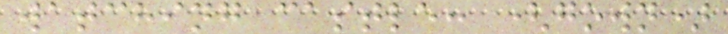watching castle: (gown)
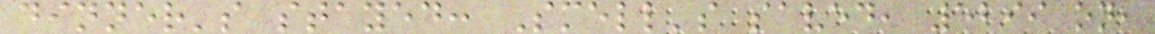dinner's stayed: Smell's saved, 5299 on,
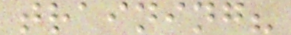training?
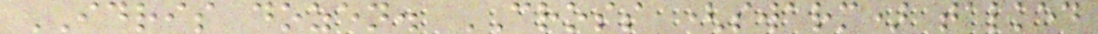IDRIS dozen. CROSS (swarm) talked
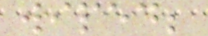wiped;
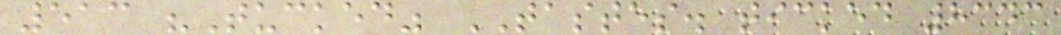513 "Tucked" TASTES. ticked 8343
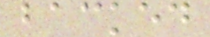backed
